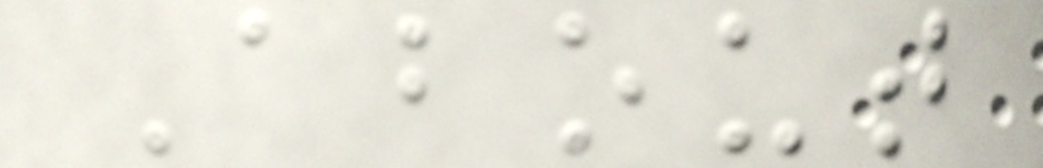About
